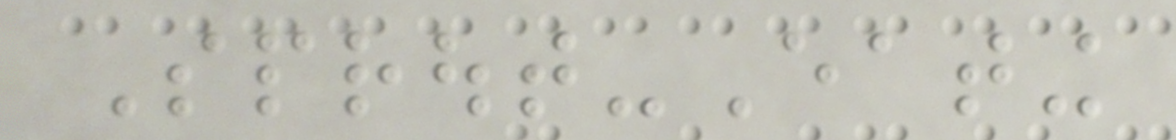Sprout-Eating
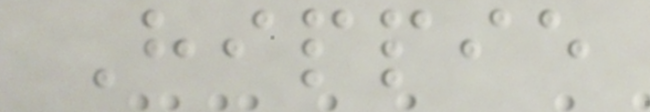Hippie
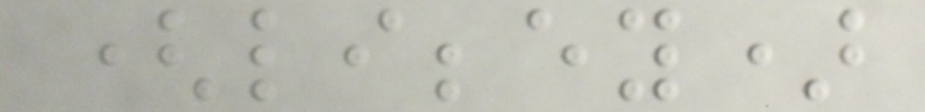(libbey)
